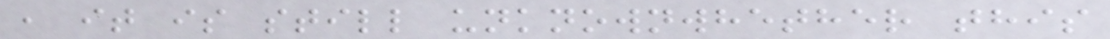, it is still unknownwhether this
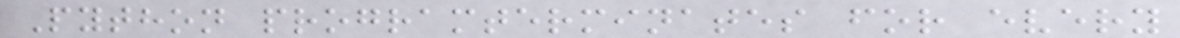Python programterminates for every
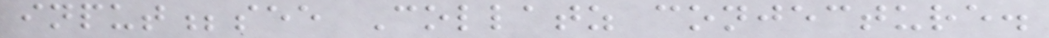input;see Collatz conjecture.
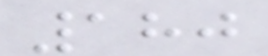180
